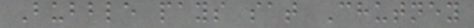Bubble pays sat Chutney
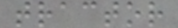tractor
